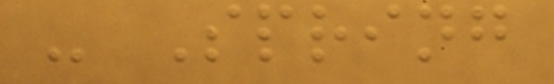- Spring
